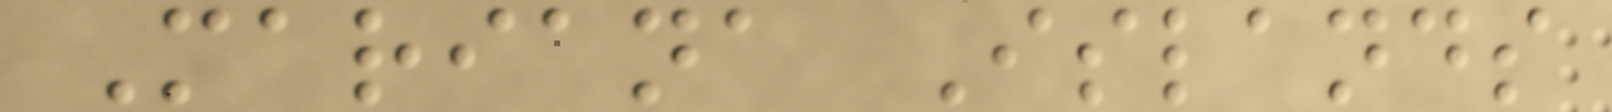Mariana Islands
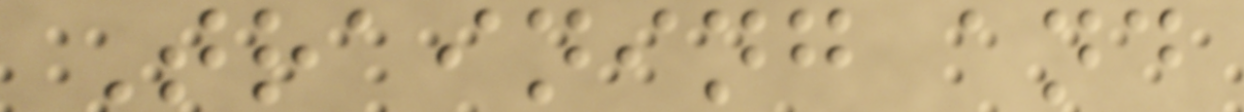Training and
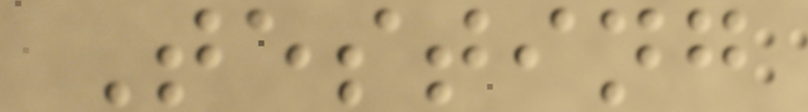Testing
